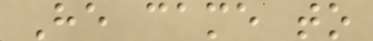He came to
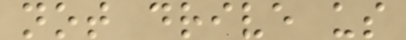not drive us
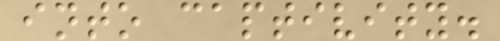into captivity.
